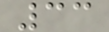33
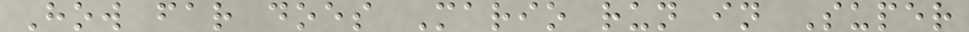How far does Mario run in Super
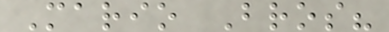Mario Bros?
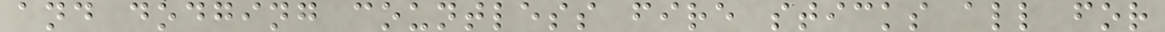and dodging countless fire sticks all for
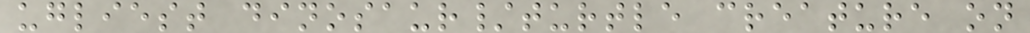ugliest dinosaur/turtle creature on
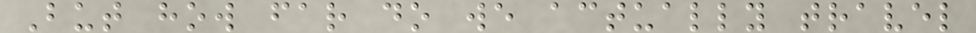But how far do we actually travel
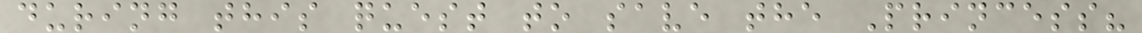during this quest to save the Princess?
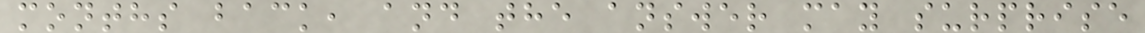months back, and the answer may surprise
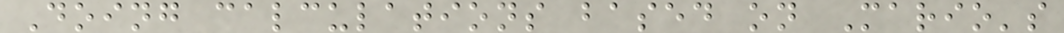Doing calculations based on Mario's
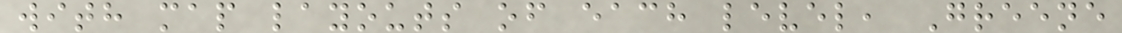with map layouts of each level, Greene
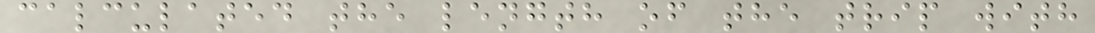calculated the length of the trip with
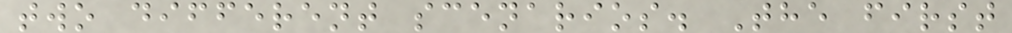two different scenarios. The first
